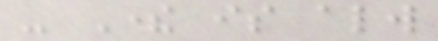- There is always
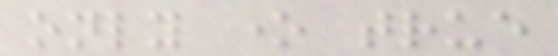only one true
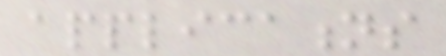applications
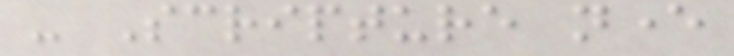- Scripture never
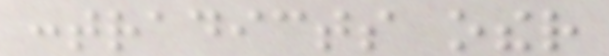contradicts other
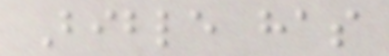Bible has
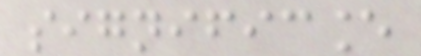significance
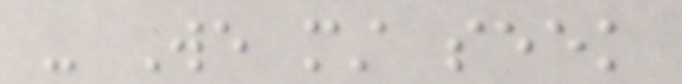- We must seek
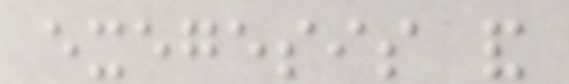exegesis and
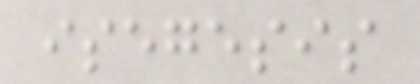isegesis
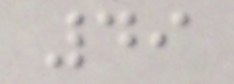49
